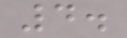4.
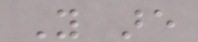You are
